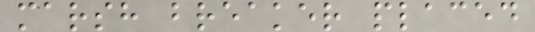marsh breaker placed
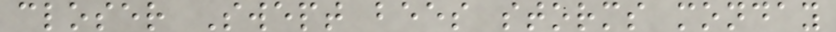closer Swept bees storms monday
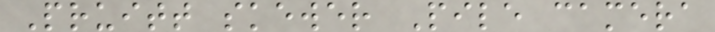Pruitt skewer Pile camera
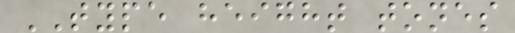TYPE height tones
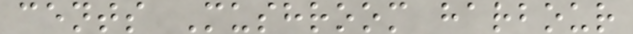cents Mushroom harbour
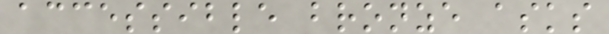accessible bronze asks
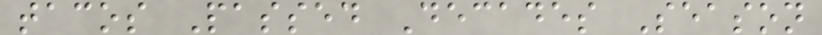tacos Passed Decades Season
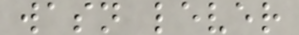wasn lever
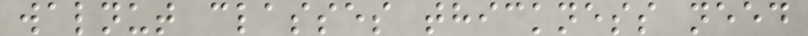walnut classes thickness need
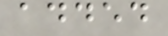added
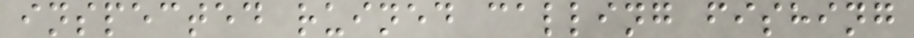inspected ruined calling fishing
